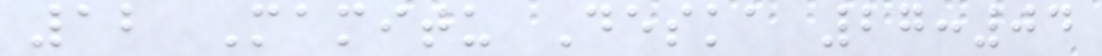12 Mamitu Deska 27:04
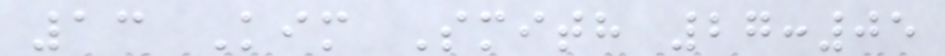13 Kim Smith 27:05
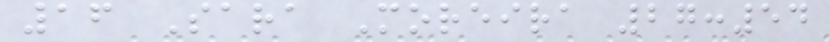16 Sara Moreira 27:54
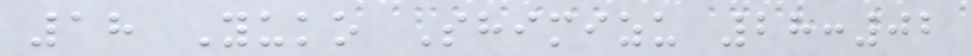18 Yuko Shimizu 28:02
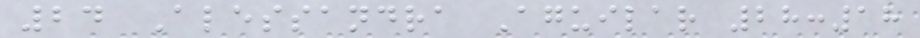24 Alessandra Aguilar 28:18
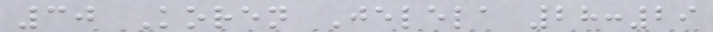30 Koren Jelela 28:29
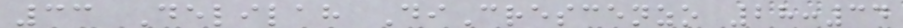33 Delilah DiCrescenzo 28:34
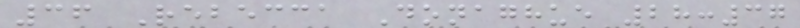36 Rebecca Donaghue 28:37
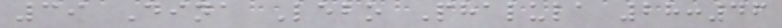39 Dina Lebo Phalula 28:46
